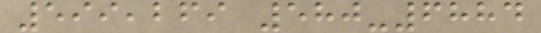599,269 580-6884
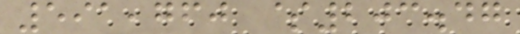591,760 $203.47
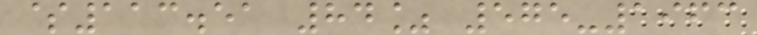$113.51 84% 575-1963
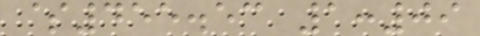$455.53 1:09
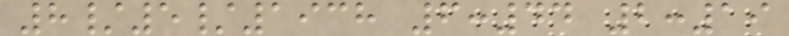8/5/1938 6:44 2:19
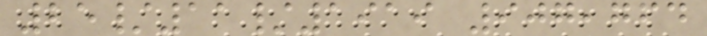25/11/1919 907,764
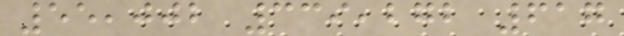55,002 339,272 617
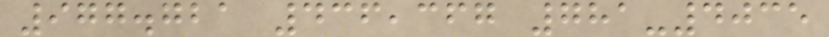977.721 436,367 781-4035
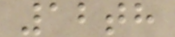12th
